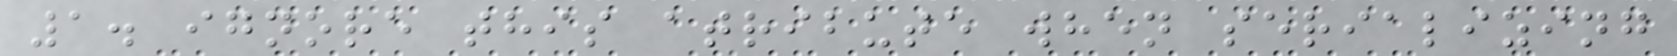1. ignore this atribute when serializing
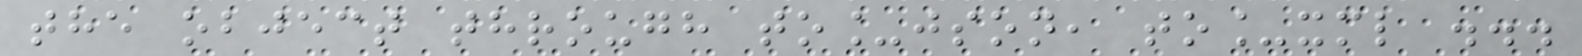the object through to_json, to_xml ...
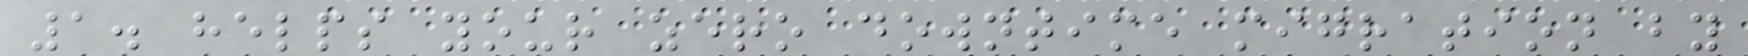1. helps your zero downtime migration by
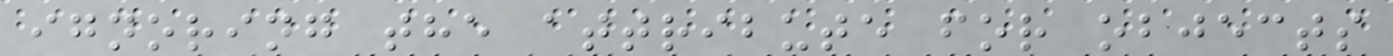ignoring the attribute for objects
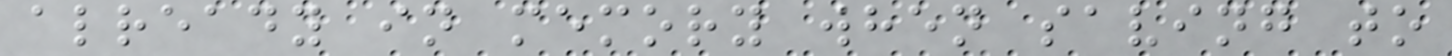already in memory when saving to
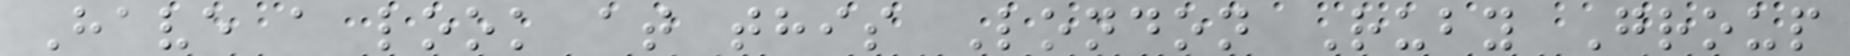Have a look at this London Ruby Group
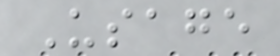Usage
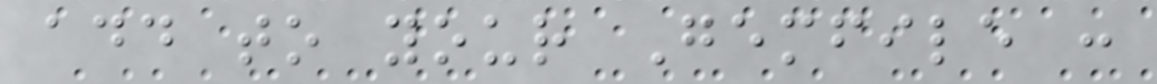add to your Gemfile :
